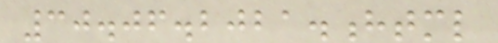30.06.2021.html
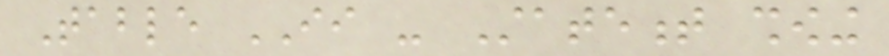Table II - Statement showing
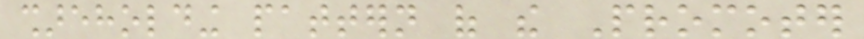shareholding pattern of the Promoter
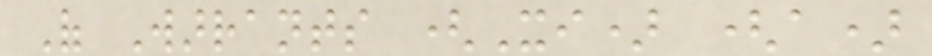Of Warrants (Xi) (a)
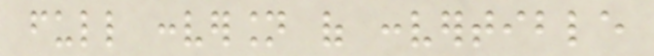full conversion of convertible
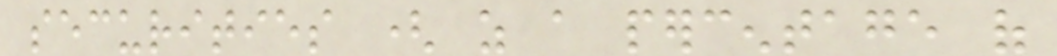securities ( as a percentage of
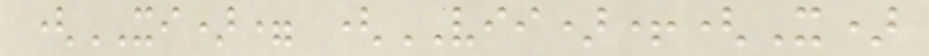(XI)= (VII)+(X)
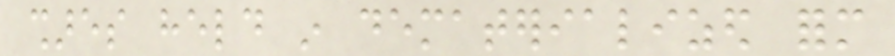shares held in dematerialized form
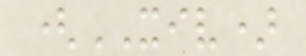(XIV)
